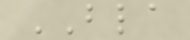BLA
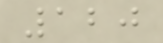120
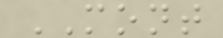MONT
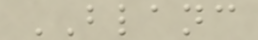BLANC
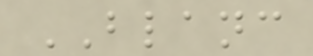BLANC
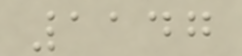1147
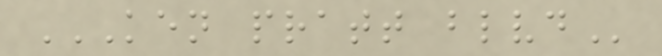KEN PRATT BLVD
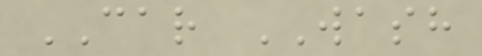CAR WASH
